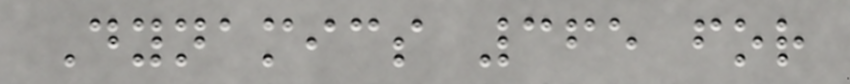Dynamics 365 for
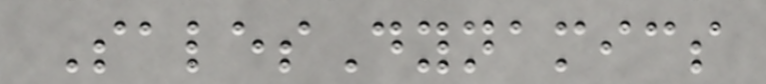SalesDynamics
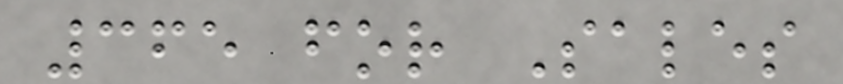365 for Sales
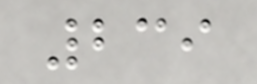239
